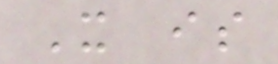It is
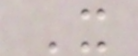It
